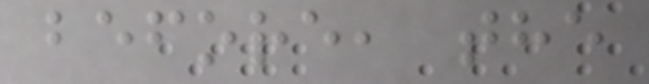before, the
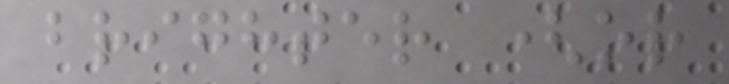brighter (or
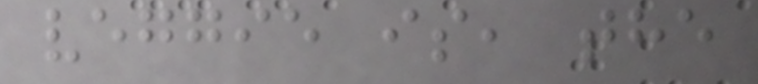veggie is, the
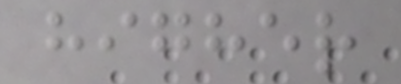higher
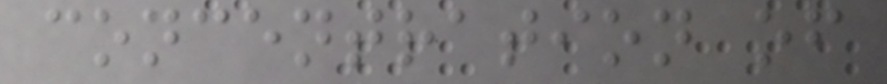concentration of
